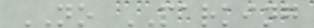NO PARKING
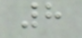8
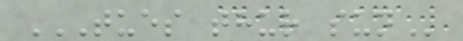TUES THUR SUN
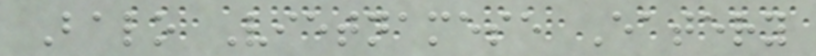Balo Vietnamese Eatery
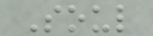Soul
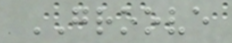GROOVE
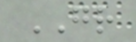GR
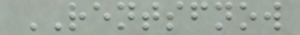RENTSFNOW
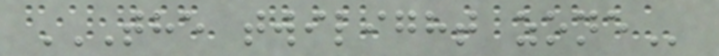THE TWILIGHT ZONE
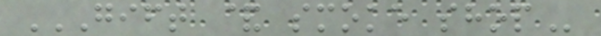GIFT & SMOKE SHOP
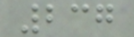237
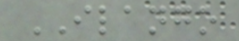ILANGO
